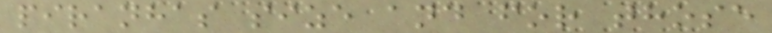piranhas size and for those
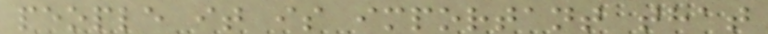people it is important that
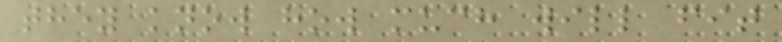they know how much will fit
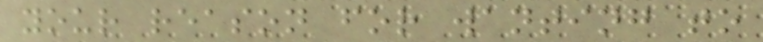your reason for wanting to
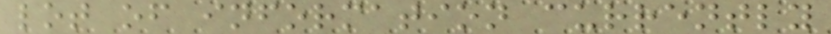lot of information currently
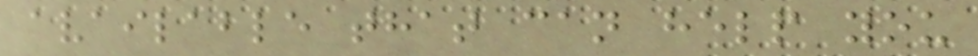available that can help you
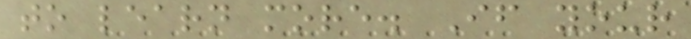to learn more. If your
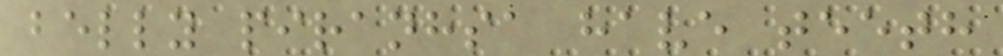belly piranhsa have teeth
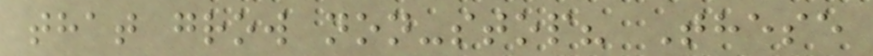that grow non-stop? These
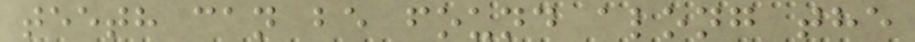teeth can be found along the
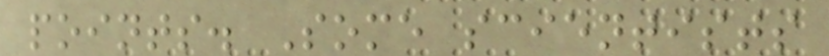points. Some scientists
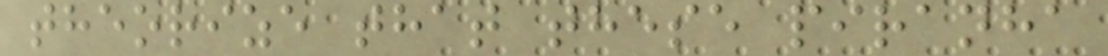theorize that these piranha
